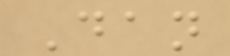Dan
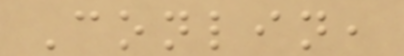Conlin,
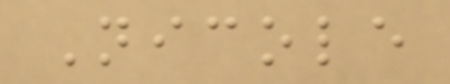Nicole
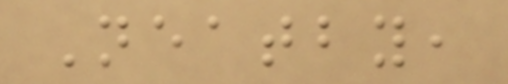Neatby,
